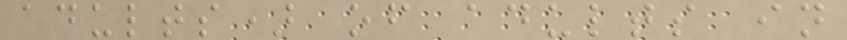adults) of adults in
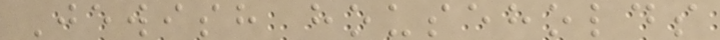Jewish households
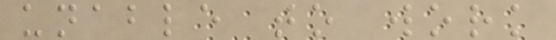unable to work
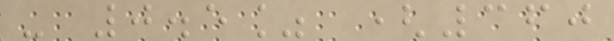- 0.5% (360
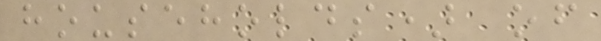households) of
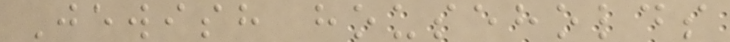Jewish households
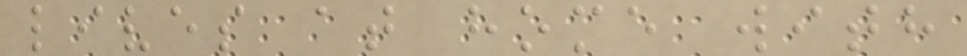lives at home with
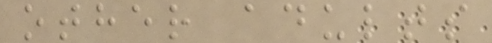other adults
